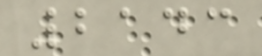2143
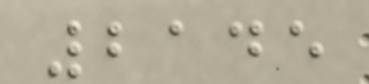2145
